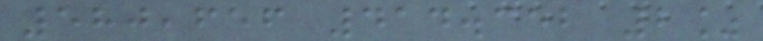580,656 414.352 2%
